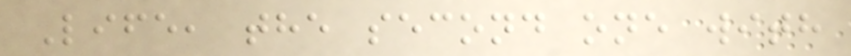Life, the second one with
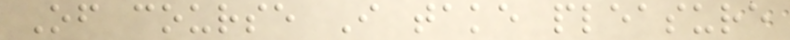Of course I take pleasure
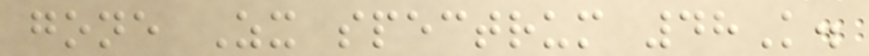gone Zx spectrum 48K.
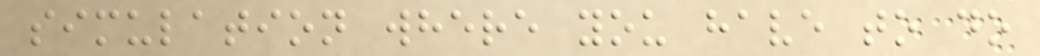simulation where you have to do
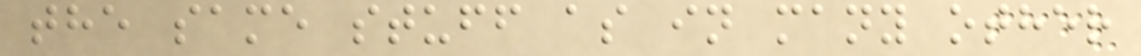the same stuff as in many other
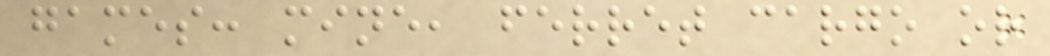games: mine, ferret cargo or
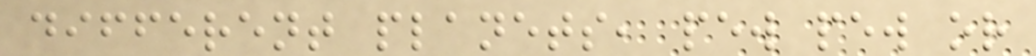different planets, pew pew or
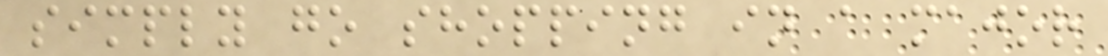simply go shopping in a major
